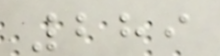289
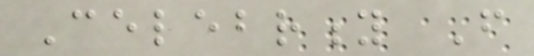Celebrity From
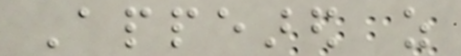Appeared as
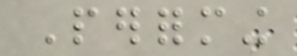Performing
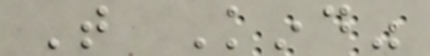That Kind"
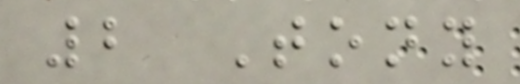2 Tony
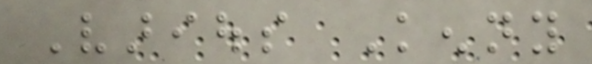Various Kenny
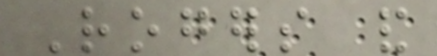Rogers and
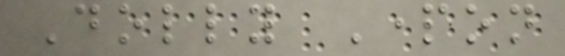Dolly Parton
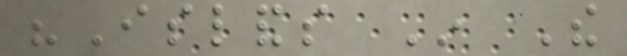"Islands In The
